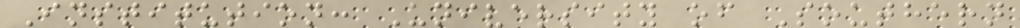Institution: University of Southern
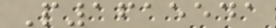P1615541
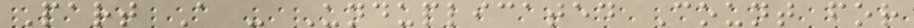Part A - Unduplicated Count for
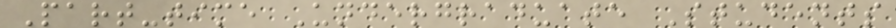Part-time Undergraduate Students
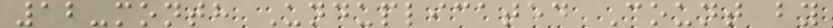12-month Unduplicated Count by
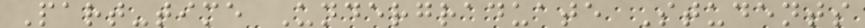Part-time Undergraduate Students
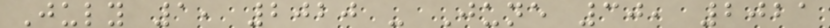July 1, 2020 - June 30, 2021
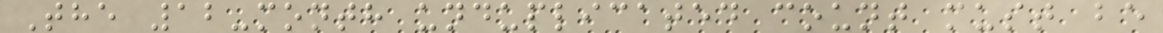The 12-month unduplicated count must be
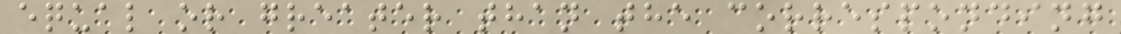equal or greater than the corresponding
